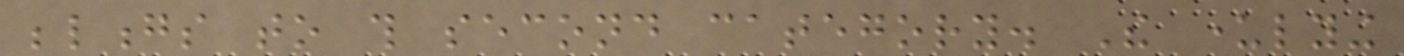belongs to this second category. The underlying
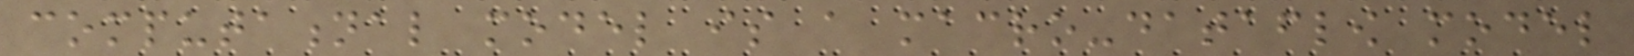computational model is a macro-dataflow model
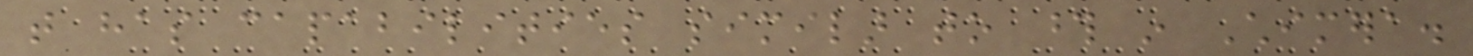that has capabilities similar to those in Chimera.
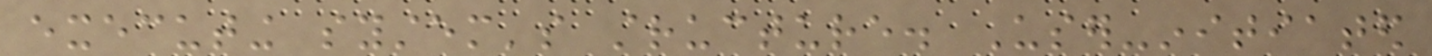executing system's structure. User-initiated
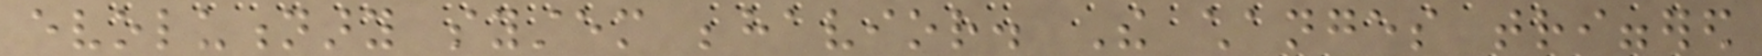evolutionary system behavior. The changes triggered
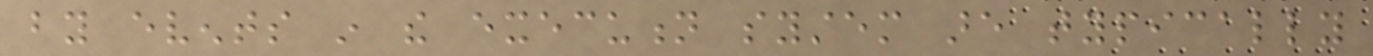by events in the execution system are typically
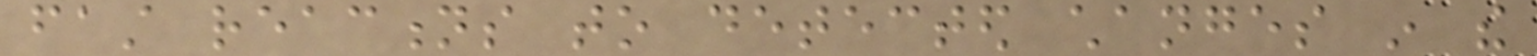fast reactions to detected changes in the
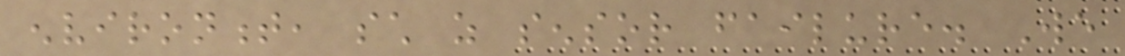environment, such as sensor failure. We
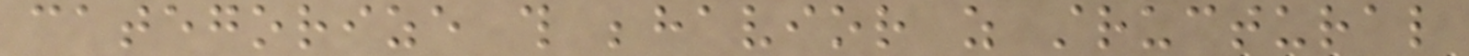categorize this behavior as structural
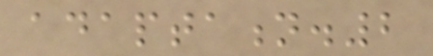adaptation.2
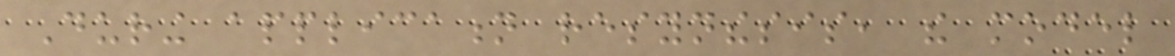During application resynthesis, the model
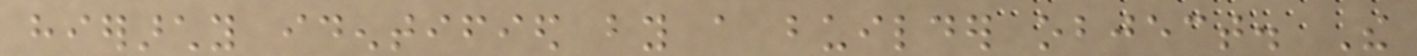hierarchy identified by a builder object. The
